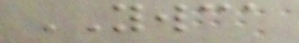YWCA
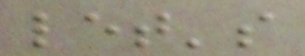let's
